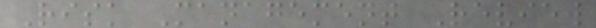Risk Management Review
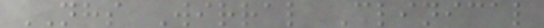NHS Wirral Clinical
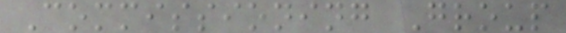Commissioning Group
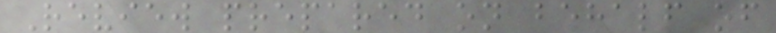Review prepared on behalf of
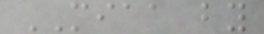MIAA by
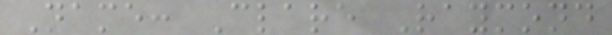Name: Clare Raymond
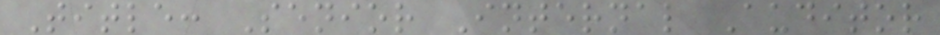Title: Senior Internal Auditor
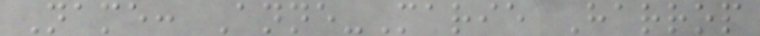Name: Anne-Marie Harrop
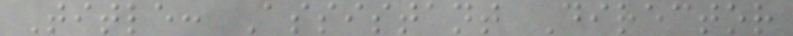Title: Assistant Director
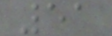51
